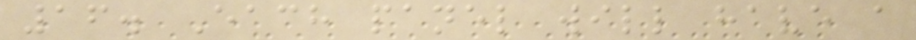16. Each panel will have a
